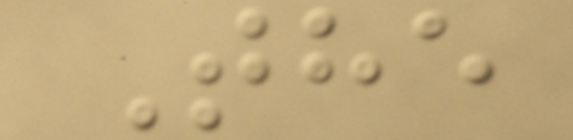The
